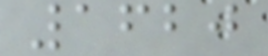1620
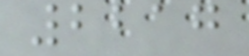2217
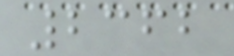2362
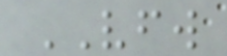VFW
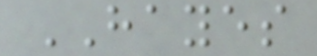HAYES
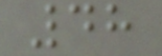48
